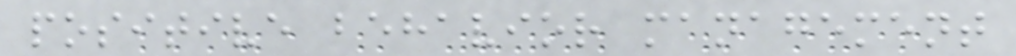positive behavior management
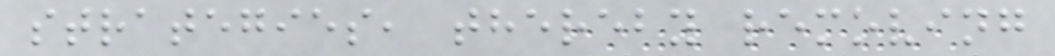strategies, thereby removing
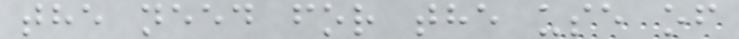the need for the use of
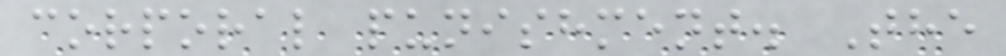corporal punishment. The
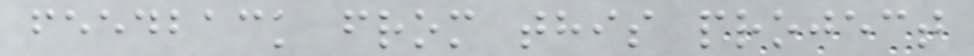feedback from this project
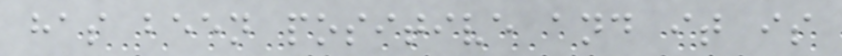has been positive and it is
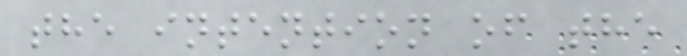the intention of the
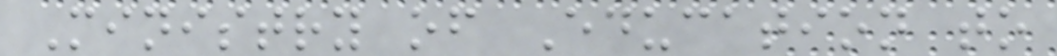Ministry of Education to
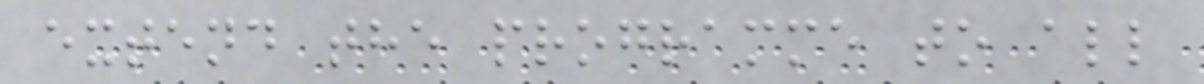extend the programme to all
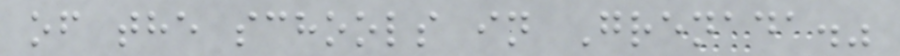of the schools in Grenada."
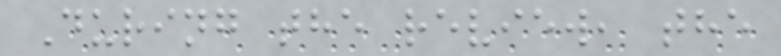During the review, the
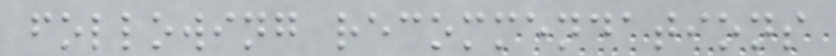following recommendations
